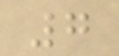7
